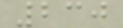230
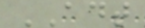ADT
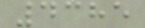4385
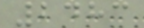2483
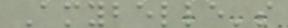Amybelle's
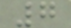7
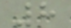8
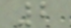2
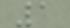1
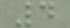4
